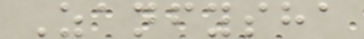Zanfysha
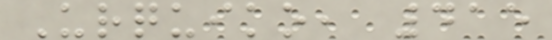Urquiko, 415
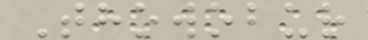Thowobur
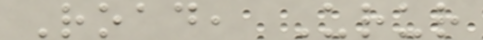Road, Urur
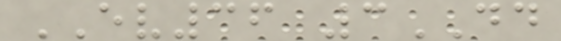EV36 3DD
